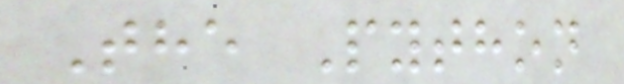The Python
